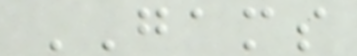GAMS
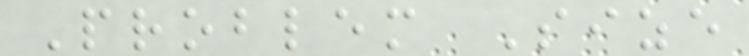Problem Size
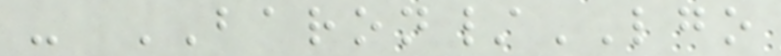- BARON/LGO
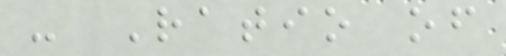- Ratio of
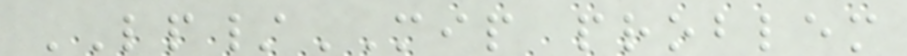LP/MIP problem
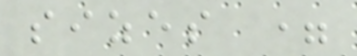sizes =
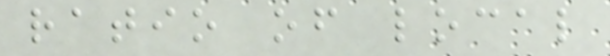ratio of local
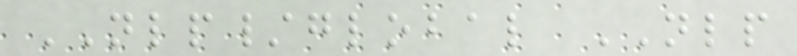NLP/global NLP
